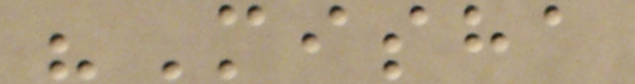"Misha
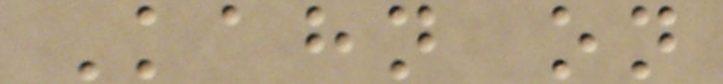Kahn on
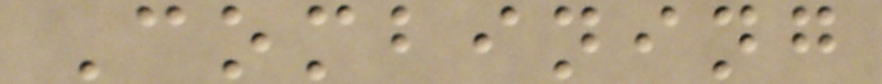Combining
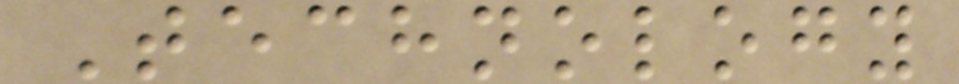Technology
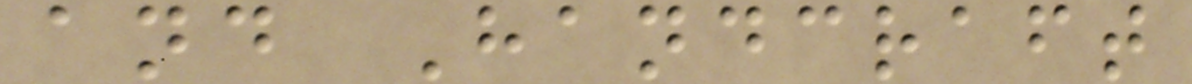and Handcraft
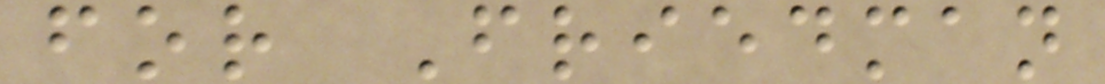for Friedman
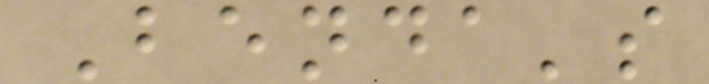Benda's
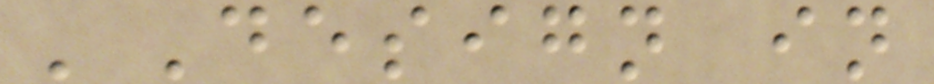'Design in
